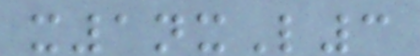x1nxL3
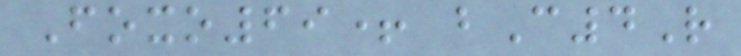Foxo69+ bC4R
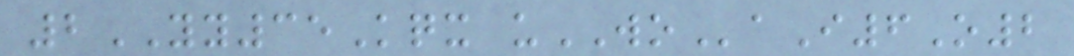2YY35Kqx uWOaI6O2
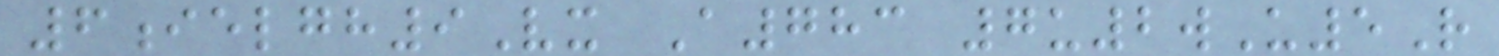6ielgh9Vx A783 7u2wU5R
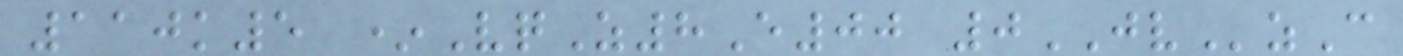110k5 *VqZ8E00 0JVzC
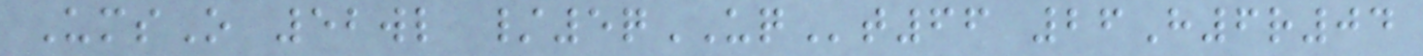UmsO 52wl /5qUQt66 26H6r04
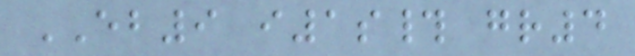EB9 i1s# gr4
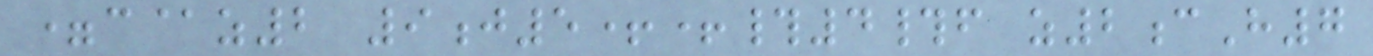=c@z2 9j5++#4#f z2cH7
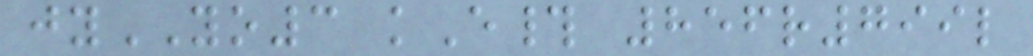jyYO3 kE# 856r799l
